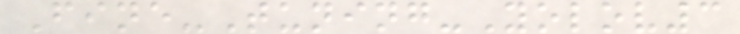Fine-Tuning-Yolov3
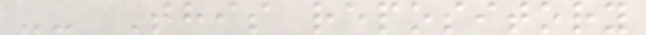-- This repository
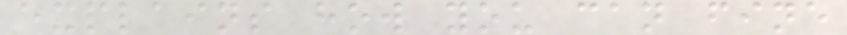explains how you can fine
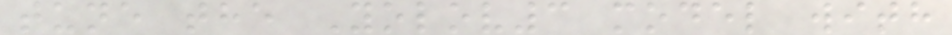tune the Yolov3 model with
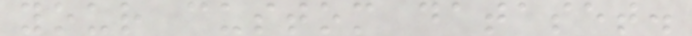your custom dataset.
